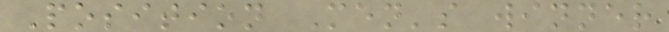Position Men's winner
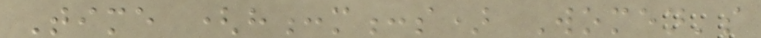Time (h:m:s) Women's
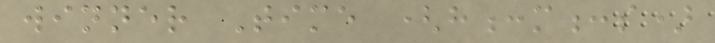winner Time (h:m:s)
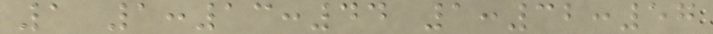1 1:13:44 1:32:57
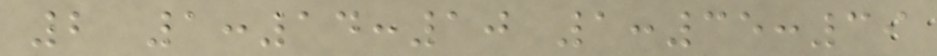2 1:14:10 1:35:39
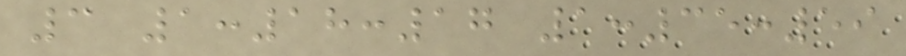3 1:18:17 1:35:59
